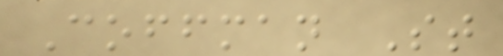Coffman St
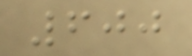600
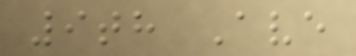9th Ave
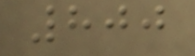800
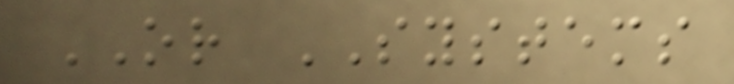OR SYSTEMS
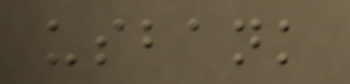usbank
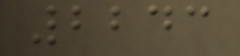2243
